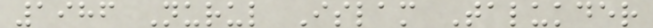1986 Nurul Islam Talukder
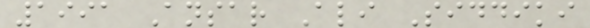1991 Ansar Ali Siddiki
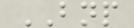BNP
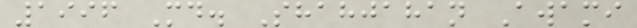1996 Md. Shahjahan Awami
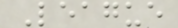League
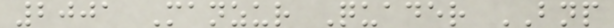2001 Manzur Quader BNP
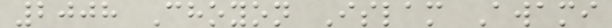2008 Choyon Islam Awami
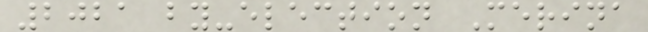2021 by-election Merina
